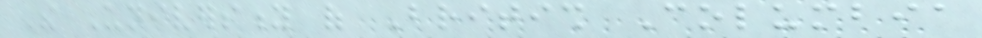The University of British Columbia
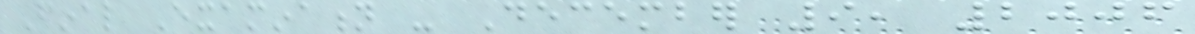Final Examination - December 9, 2006
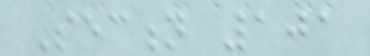Section 101
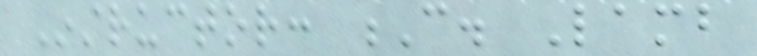Instructor: C. Lamb
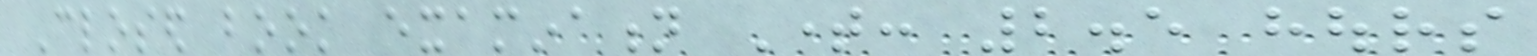Closed book examination Time: 2.5 hours
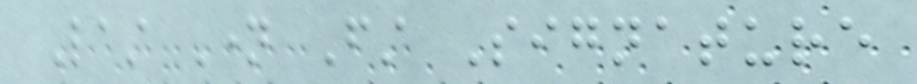Last Name First Signature
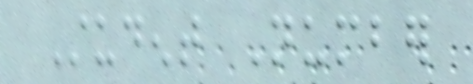Student Number
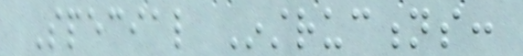Special Instructions:
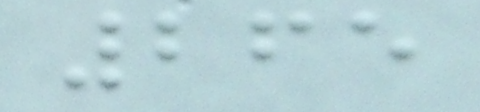265
